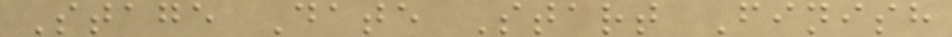Stage Date Start Finish
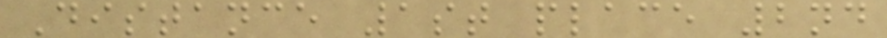Distance 1st place 2nd
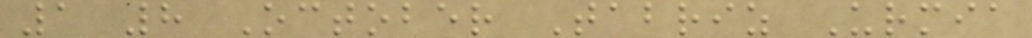1 8 October Tabriz Urmia
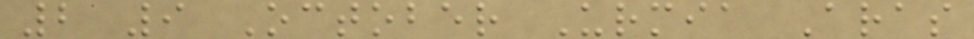2 9 October Urmia Aras
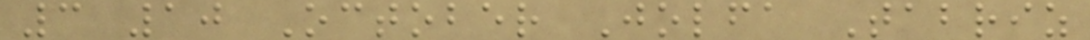3 10 October Jolfa Tabriz
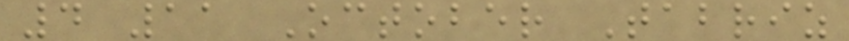4 11 October Tabriz
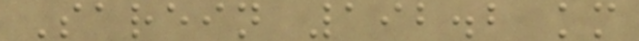Sarein 192.2 km
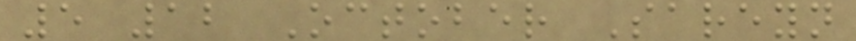5 12 October Sareyn
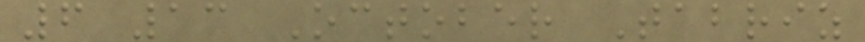6 13 October Tabriz
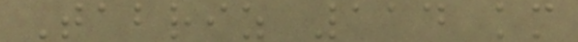Tabriz 114 km
